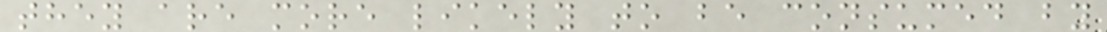they are more likely to be consumed by
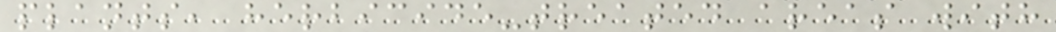plants, herbicide-treated areas with
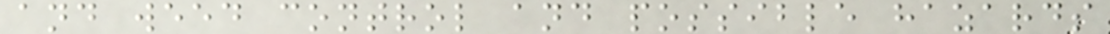and weed control and possible hazards
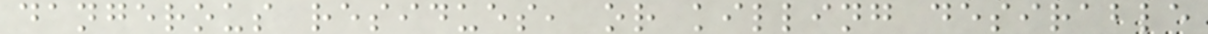dangerous residues, or killing desirable
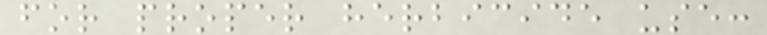for proper herbicide use:
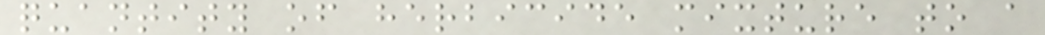quantity of herbicide mixture to a
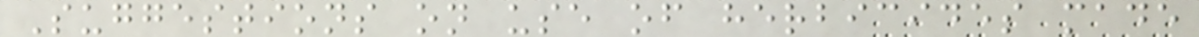Suggestions on use of herbicides made
